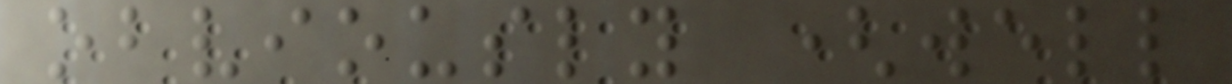obviously (well
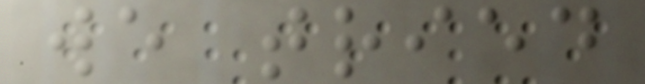we tried
